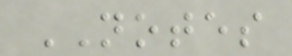NOTES
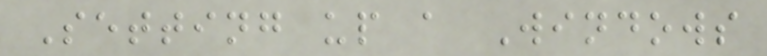Setting up a Windows
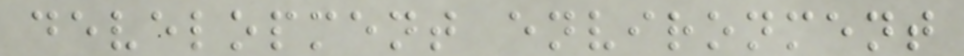development environment
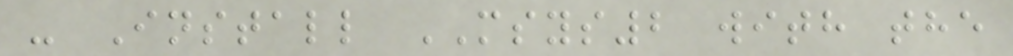- Install MSYS2 with the
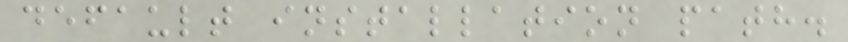default installation path.
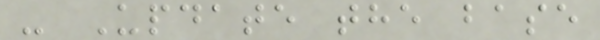- Update the base
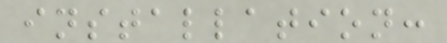installation:
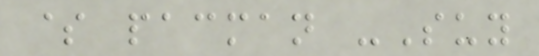$ pacman -Suy
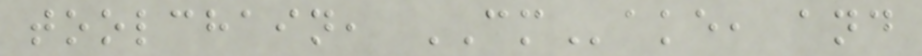toolchain, CMake, and
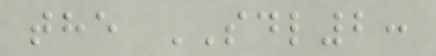the SDL2:
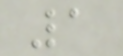1
